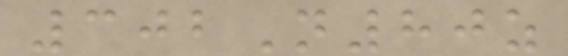302N80z
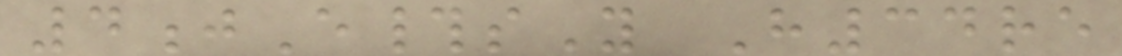4jE#sY H34re
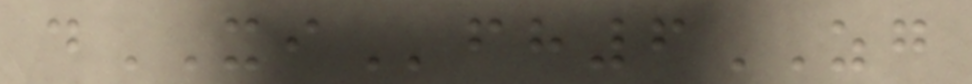dXIfh6ZG
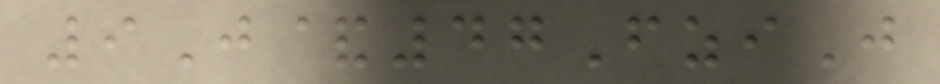9J&47FziJ
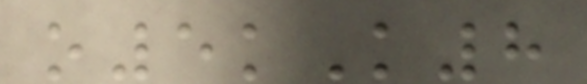o5kK8
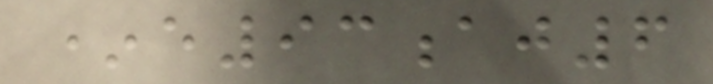*e93aj6
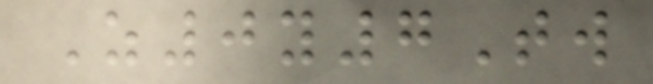Z0y7Tw
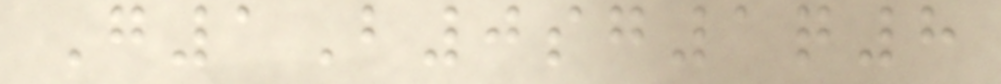G1B0sg1q8
